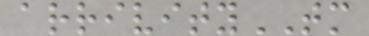arrivityTM
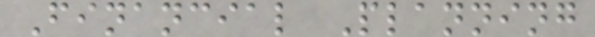Financial Planning
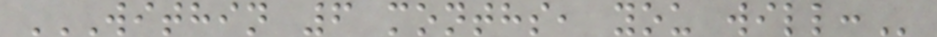WITHIN 6 MONTHS, YOU WILL:
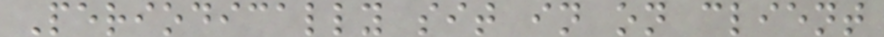Periodically sit in on client
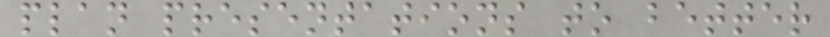plan presentations to better
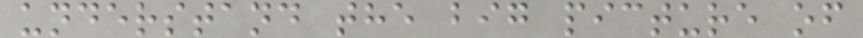understand the big picture of
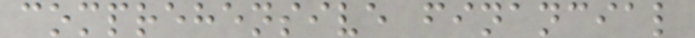comprehensive financial
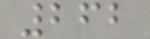262
